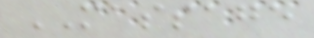MASSAGE
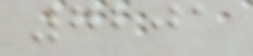7201
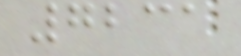7231
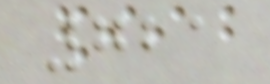721
